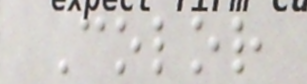Color
